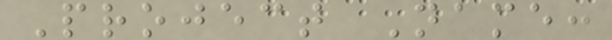Project Name:
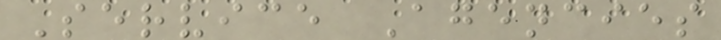Service Agencies
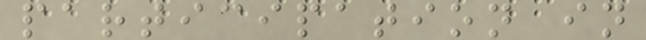participation in
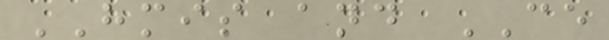HMIS and CE
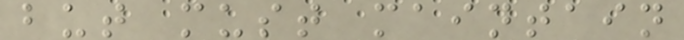but must maintain
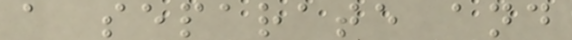a separate and
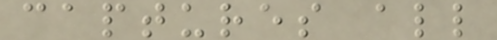captures all
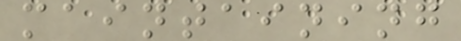maintaining
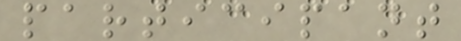participant
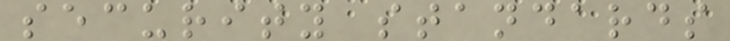security standards
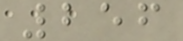256
